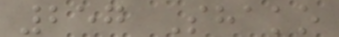257 Shako
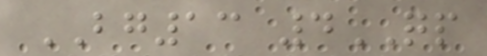BG13 4QP
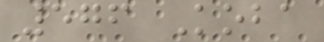576 Koba
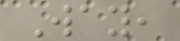Way,
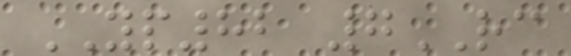YP82 7RC
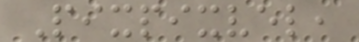Pixpixvel,
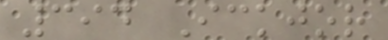394 Ickjor
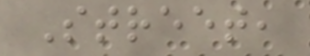Street,
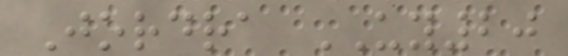Jordra UY20
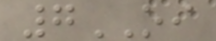7OI
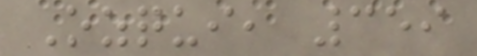Ozqui, 359
